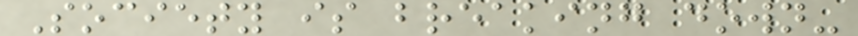Society is breaking down-
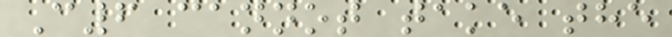C6 cannot take the
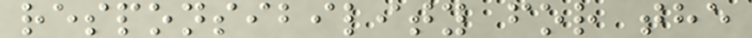responsibility for the
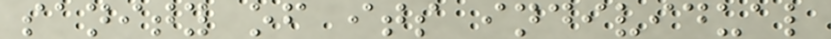sanity of its individual
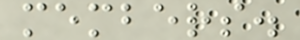members.
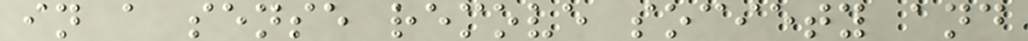in a sense remove society and
